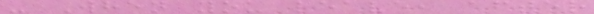- When you leave, after
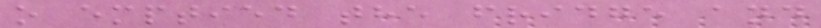o emptied the fridge and
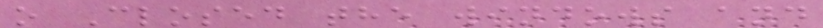o Closed the windows and
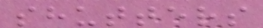shutters
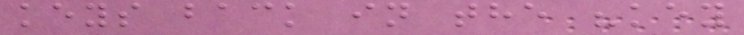keys back in the "key
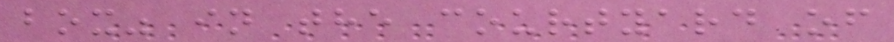box" in the courtyard of
